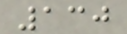130
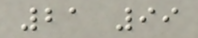21 99
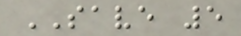SAVE 5
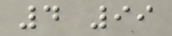4 99
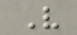V
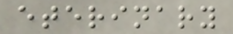eterinary
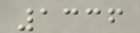1336
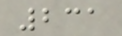231
